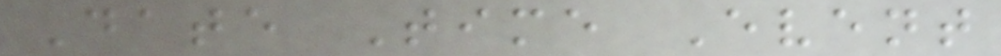Date Time Event
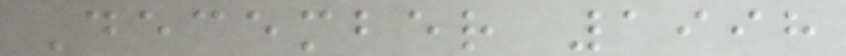December 1998
